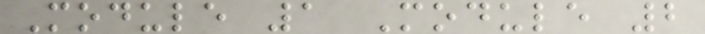Module 1 Module 2
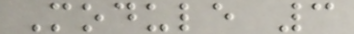Module 3
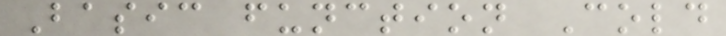Basic function Cold
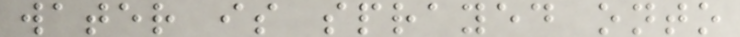water is sprayed onto
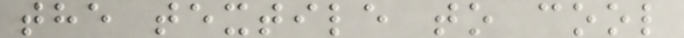the textile to cool
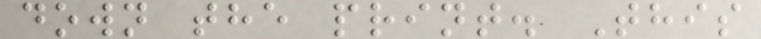down the print. This
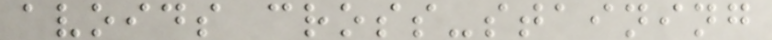avoids cross-staining
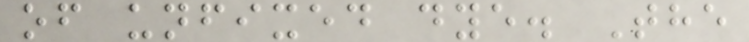of unfixed dye. The
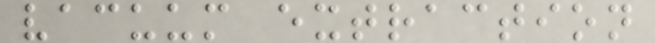vacuum extraction
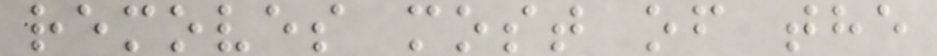removes most of the
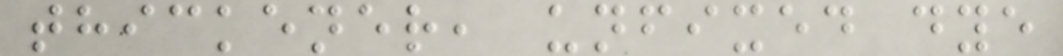thickener, unfixed dye
